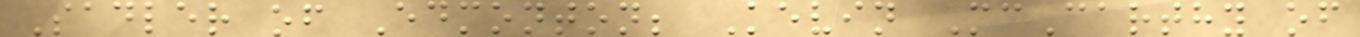Sadler of Edmonton; Kevin McCarthy of
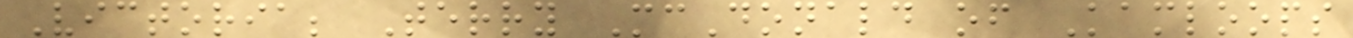Victoria; Terry McDonald of Kamloops
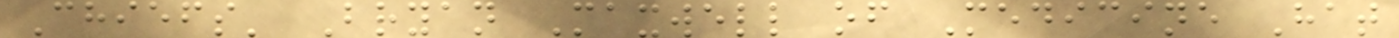Chiefs' Bryan Maxwell of Medicine Hat
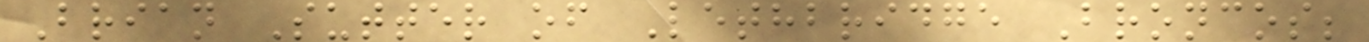Brian Sutter of Lethbridge Broncos;
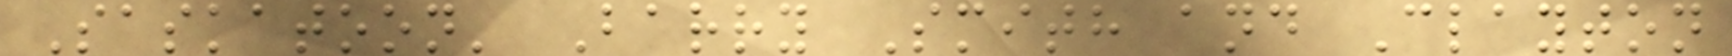Saskatoon' Barry Smith and Clayton
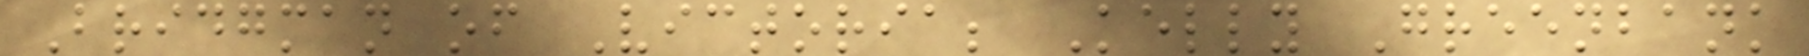Bridgman of Victoria; Kelly Greenbank
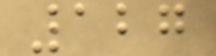127
